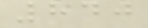840
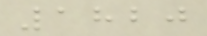1820
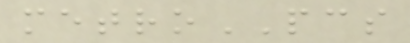metroPCS
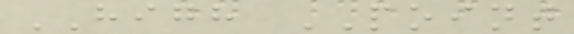HIGH POINT
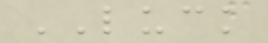LUCK
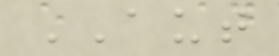AUT
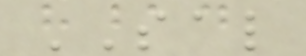SAL
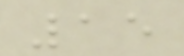15
